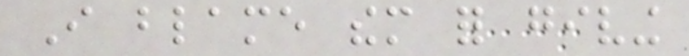I blame them for giving
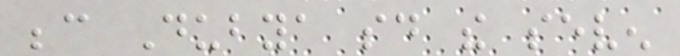because Dubya said the seven
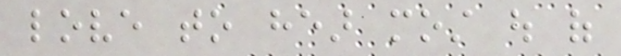love to hear most out of
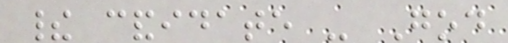their candidate - God
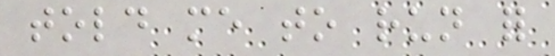told me to run for
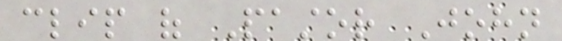clip of Pastor John
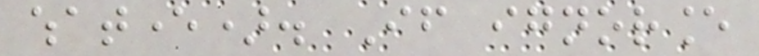whatever). If ignorance
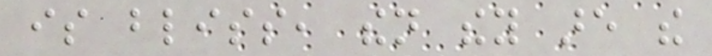is bliss, then they are the
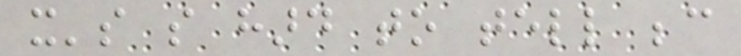it's so hard to tell because
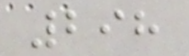298
